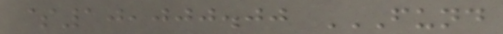$10,000.00 FUND
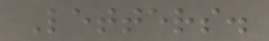Letters.
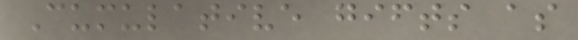Cumulative gifts as
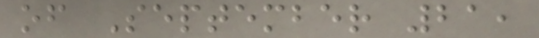of September 21,
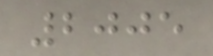2005
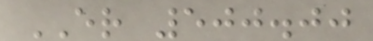ER 500.00
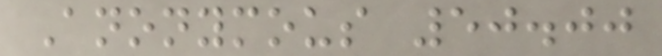Anonymous 50.00
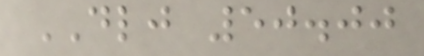DLJ 50.00
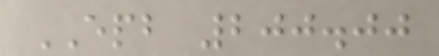EPB 200.00
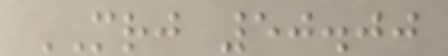MRJ 50.00
